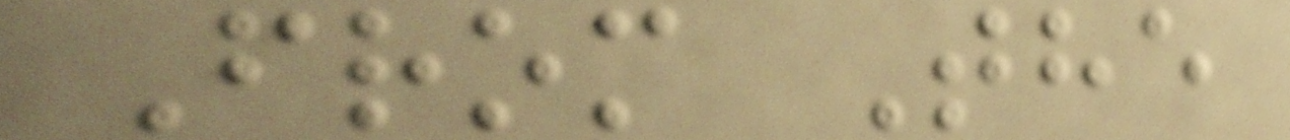From The
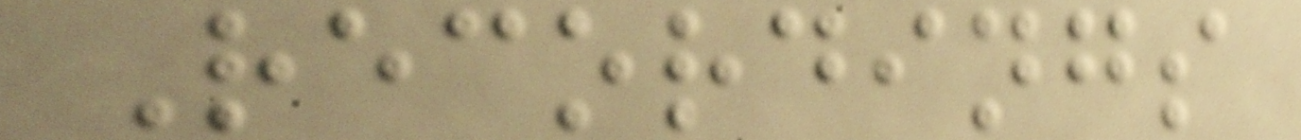Recordings
